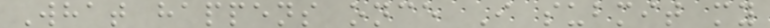What happens once I submit my
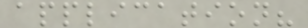application?
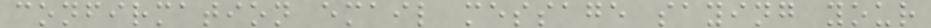confirmation email message saying your
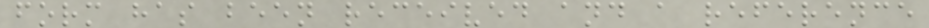form has been received and a reference
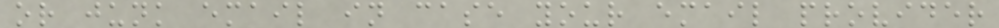or junk email in case your email provider
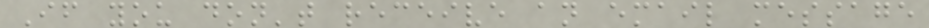If you don't receive an email message
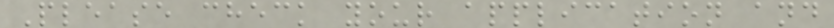Please check your application and
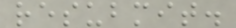resubmit.
